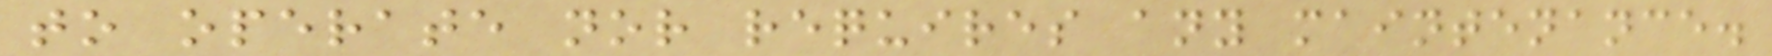to operate nor requires any maintenance.
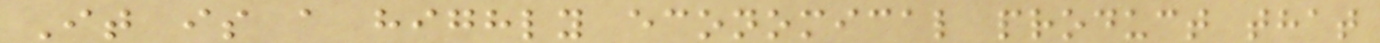It is a highly economical product that
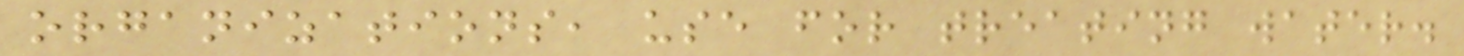organizations, use for treating water.
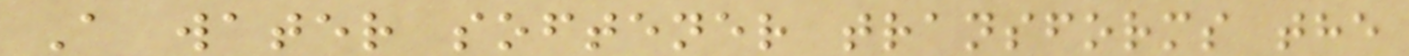A water softener transforms the
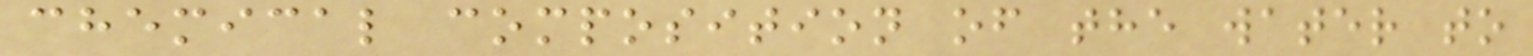chemical composition of the water to
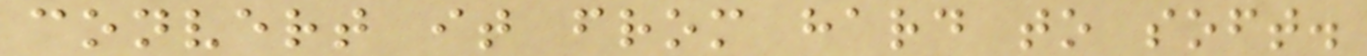convert it from hard to soft.
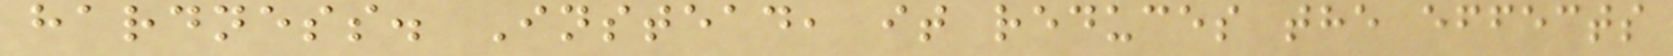hardness. Instead, it reduces the effects
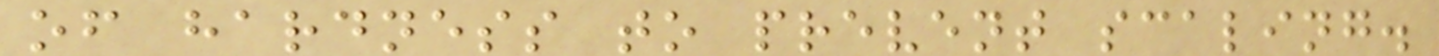of hardness to prevent scaling.
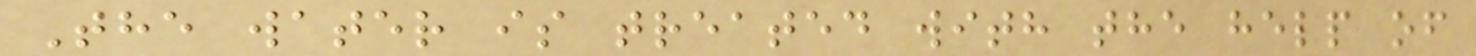The water is treated with the help of
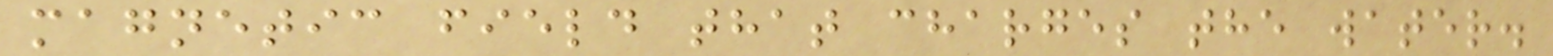magnetic field that charges the water.
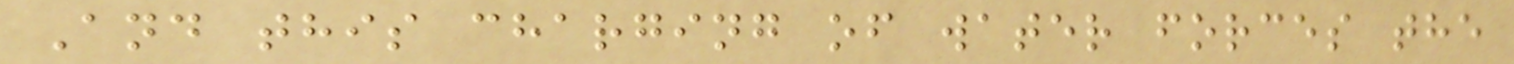And this charging of water forces the
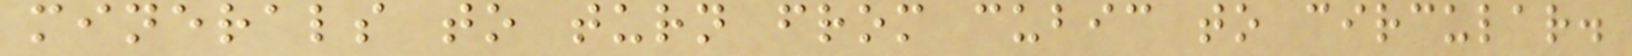minerals to turn from cubic to circular.
